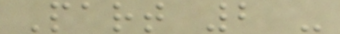Part 2 -
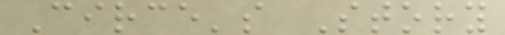Circe's Story
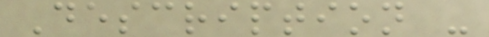Description -
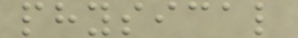physical
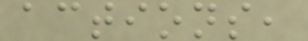actions,
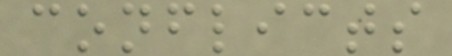conflicts
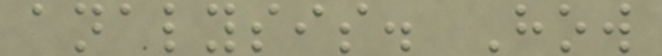analysis. How
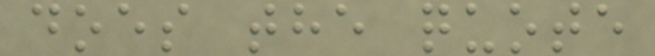does the quote
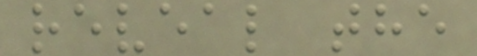reveal the
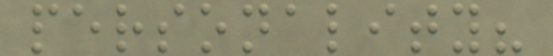personality?
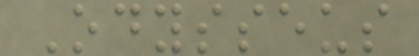Odysseus
